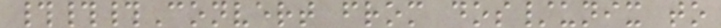###Convert from dos/unix to
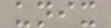unix
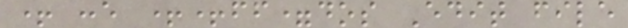+ :e ++ff=dos Edit file
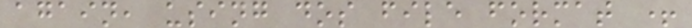again, using dos file format +
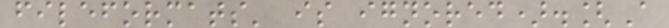fileformats' is ignored).[A
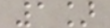1]
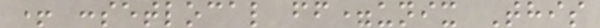+ :setlocal ff=unix This
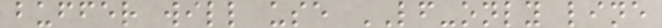buffer will use LF-only line
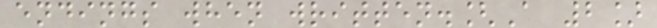endings when written.[A 2]
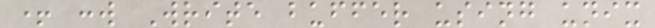+ :w Write buffer using unix
